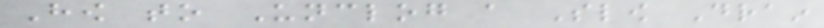How to Unclog a Slow Drain
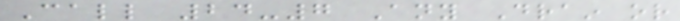Call 24-7 Any Drain or
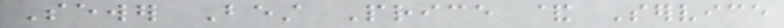Sewer Best Price & Service
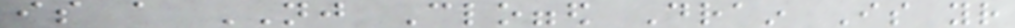is a NJ Clogged Drain Is your
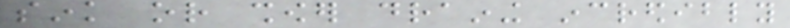sink or shower draining incredibly
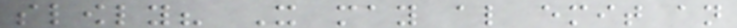slowly? It may also emit an
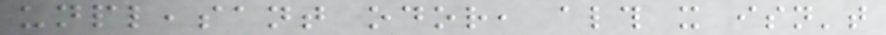unpleasant odor, although it isn't
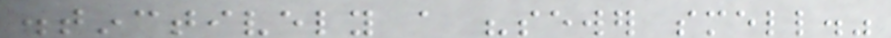distinctively a "sewer smell."
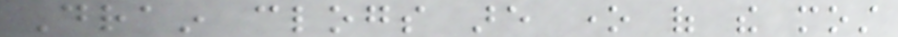Drain clogs are one of the most
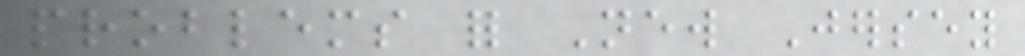problems for New Jersey
